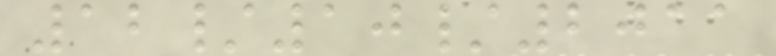12/10/2011
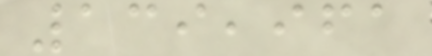139,961
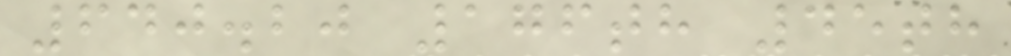640.20 176th 45th
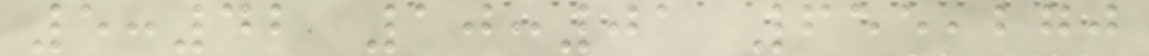5:42 10:01 655,270
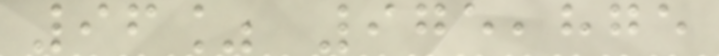96% 975,875
